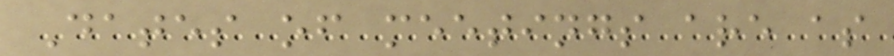Dates of meetings are as
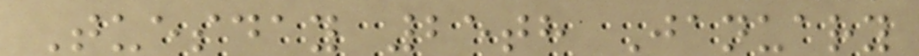Tuesday 25th January
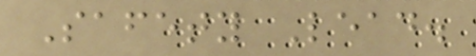Safety Lead.
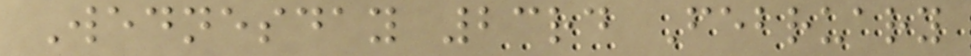Wednesday 23rd February
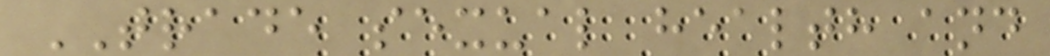TRADE sexual health and
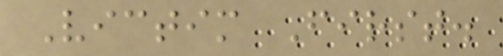Victim First.
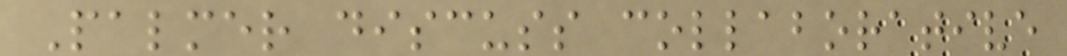Palmer discuss collaborative
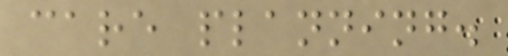care planning.
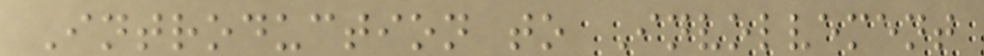Introduction to Involvement
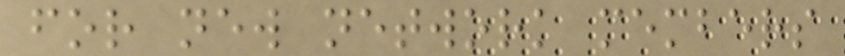for new network members
